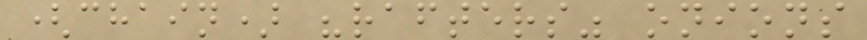(chain) "rafters" onions
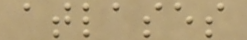atlases
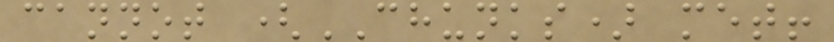cannot (CHUNKS) met!
